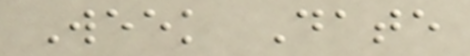Week Date
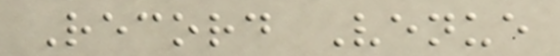Record Venue
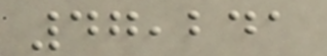47,241
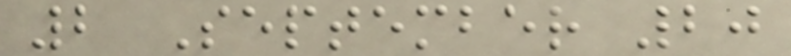2 September 20
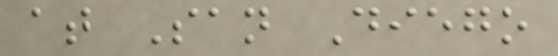at San Diego
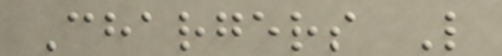Chargers L
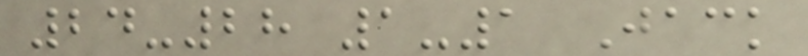24-28 1-1 Jack
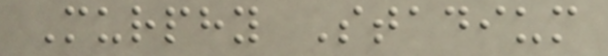Murphy Stadium
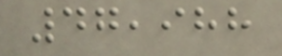47,988
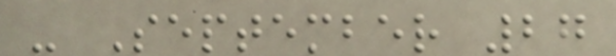- September 27
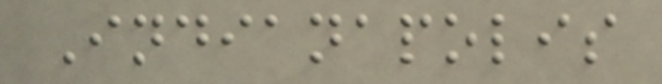Indianapolis
